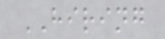HIRING
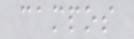campos
